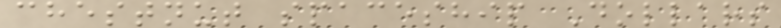chestnut spaceship Dollars
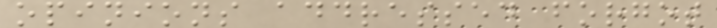opinions addressed forgot
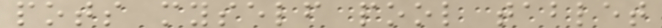pots myself pool tablet
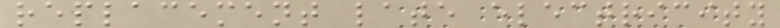replacement late electricity
